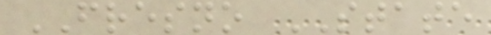FRESNO STATE
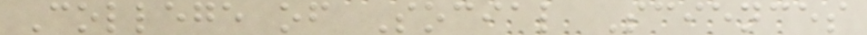College of Social Sciences
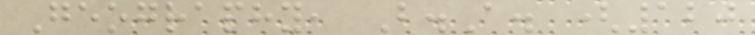Geography, B.A. (120
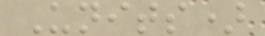Units)
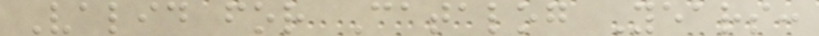Valid for Catalog Years:
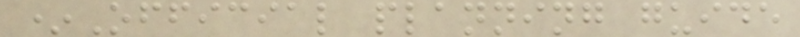*Official planning guide
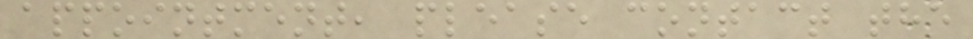appointment, please contact the
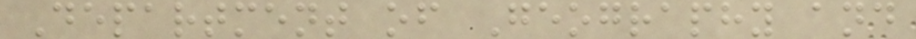Department of Geography and
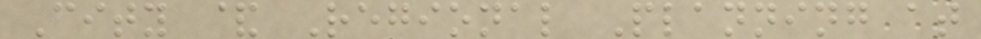City & Regional Planning at
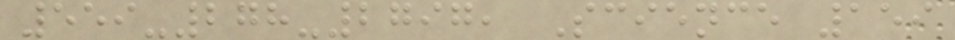559-278-2797, Science 159
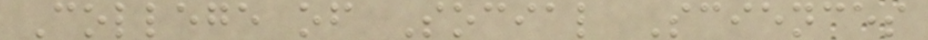College of Social Sciences
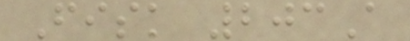Fisk 203A
